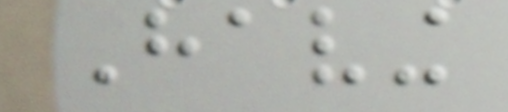Having
